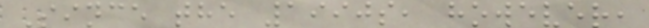Since the 1990s, however,
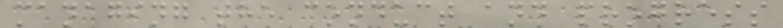managing the conduct and progress
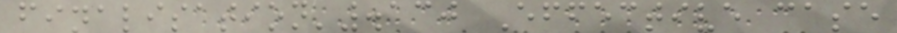finalisation'.130 Effective case
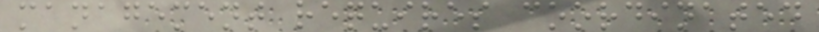management requires coordinated
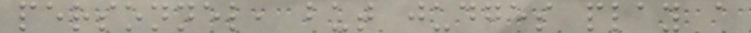personnel, but judges play a
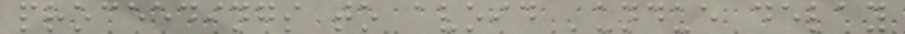proceedings to avoid 'undue delay
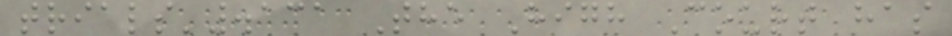trials'.131 The High Court has
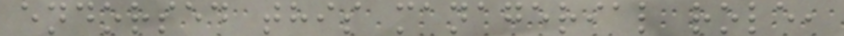endorsed this managerial role,
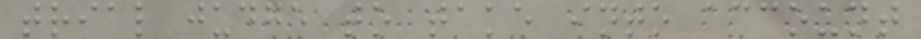trial judge to take into account
